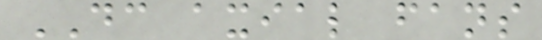DC axial fans
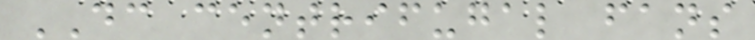DC centrifugal fans
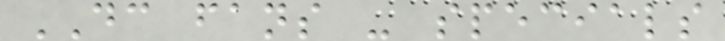DC fans - specials
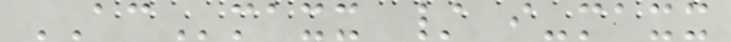ACmaxx / i-maxx
